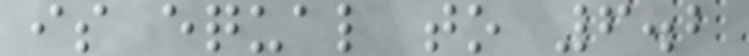is equal to 6.2
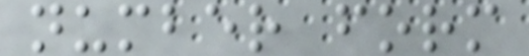number form
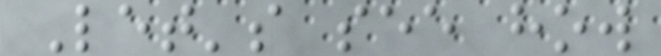Let's see how
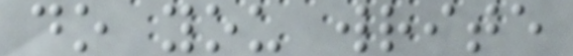do you write
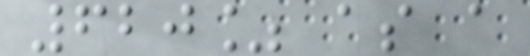620% as a
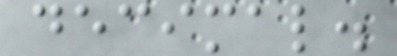decimal.
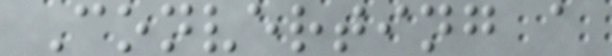Converting a
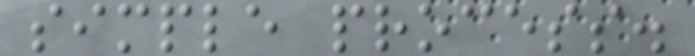simple process.
